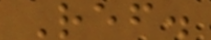Ref.
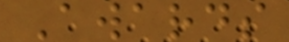Awards
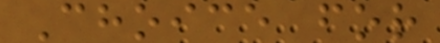Choice for
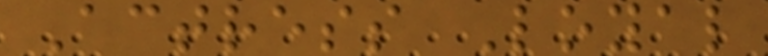Actress Loyal
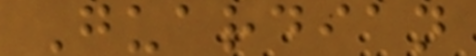Guardian
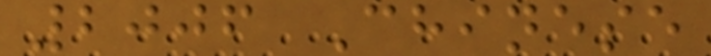2006 Chinese
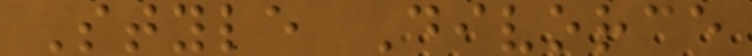Style Divorce
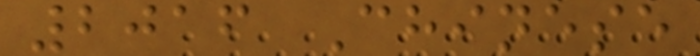2016 Chinese
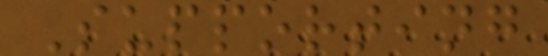Supporting
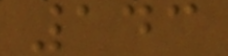143
